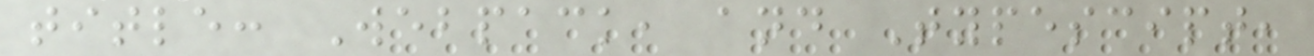title: Webpack, and Typescipt,
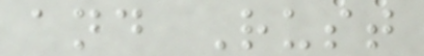and Rust
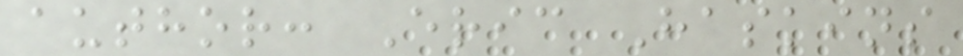author: Eric Haskins
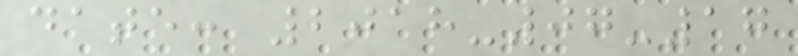date: 2018-07-17
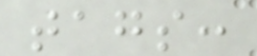tags:
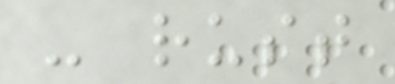- rust
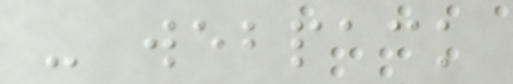- webpack
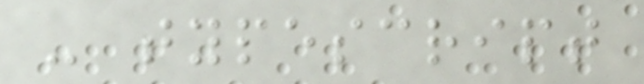- typescript
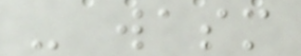- wasm
